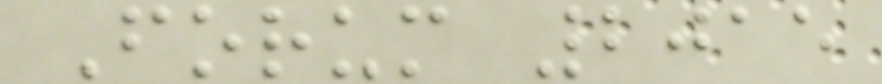Forum 2015
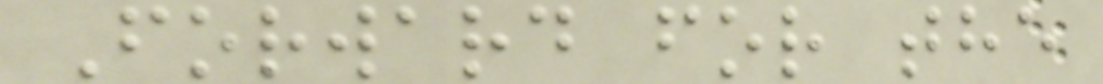Forward for the
